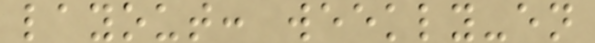layout: weekly-en
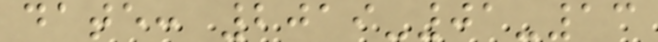date: 2019-01-13
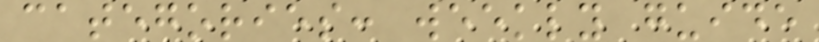categories: weekly guide
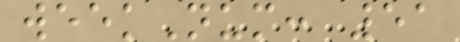weekNum: 51
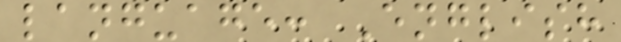language: English
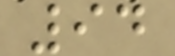94
